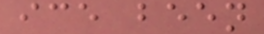ice been
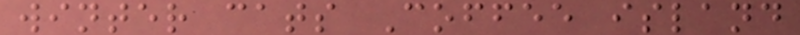winter cats Coffee island
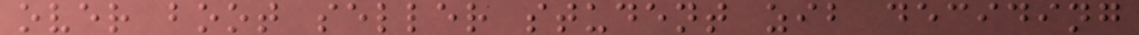over boot seller student zib deciding
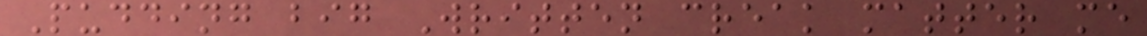Pudding big Written creak matter me
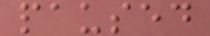paused
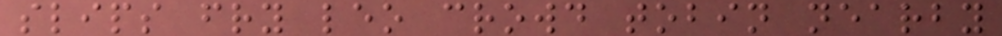slips fry leo crowd tobin nearby
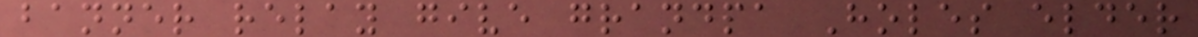banner relay give grandpa Holes elder
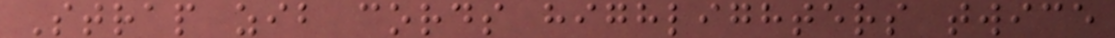Strap zib cords highlighters twice
